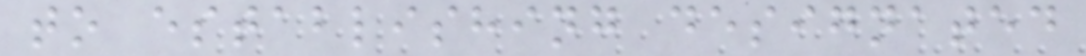to establishing designated
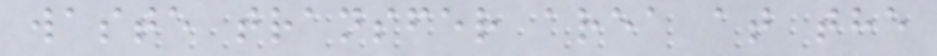waste transfer area at the
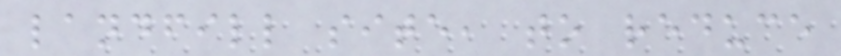landfill site, to reduce
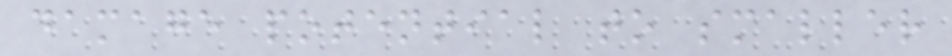damage potential to smaller
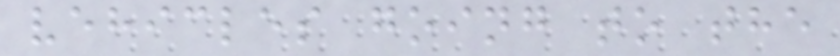vehicles going to the
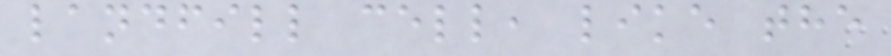landfill cell, like the
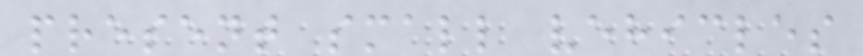present small vehicles
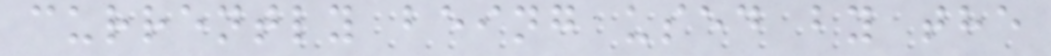currently being used by the
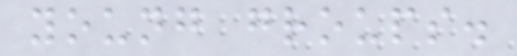young groups.
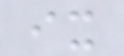ix
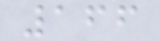166
